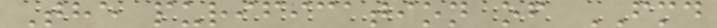The purification of FMD
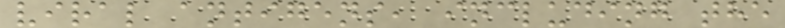viral antigens, including the
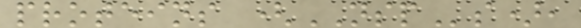proteins (NSPs),
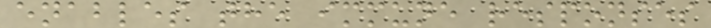enables the immune responses
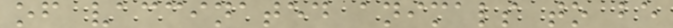of vaccinated animals to be
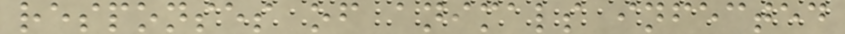responses of animals infected
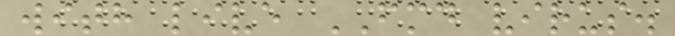with live FMD virus.
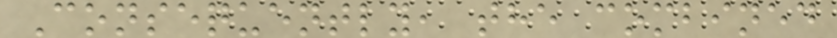Consequently, the combined
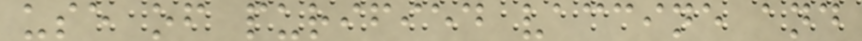use of purified vaccine and
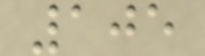105
